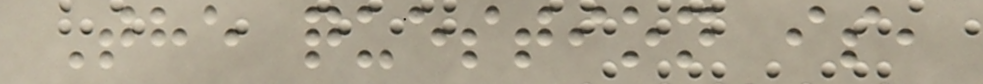The question is,
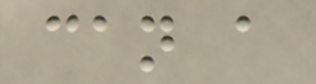can a
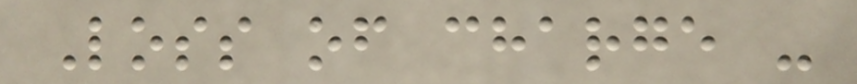Loss of charge -
